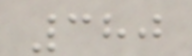380
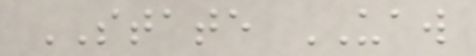STATE UAW
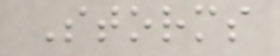Storms
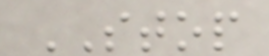STOP
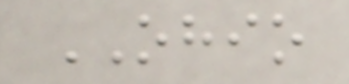OHIO
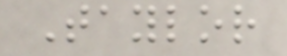Taylor
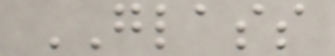GLASS
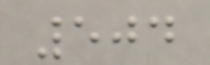504
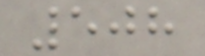508
